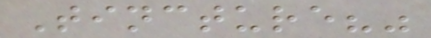Tincture?"
